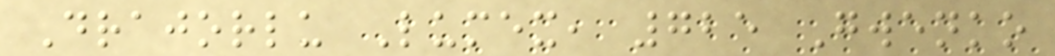Drajorlu Lumex, 725 Gwenko
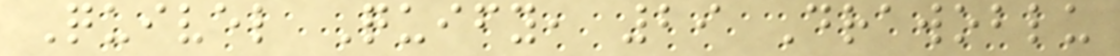Quivel Quify, 29 Drawoblu
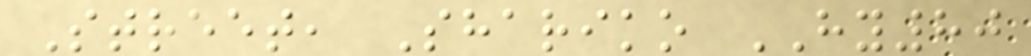Street, Shariko HY80
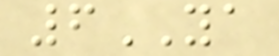6YA
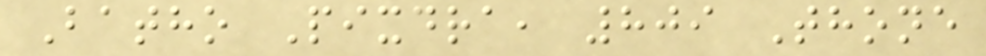Batho Pixdra, 809 Thone
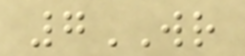7WR
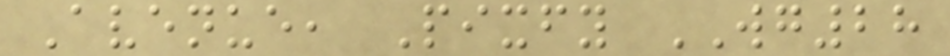Avenue, Pixfy WG28
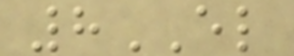8EL
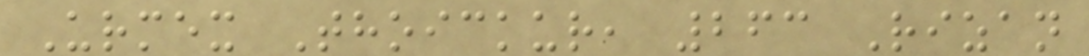Urmex Thoickur, 263 Rizan
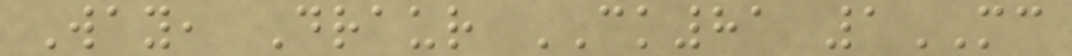Way, Draur CK81 1MC
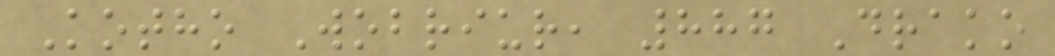Kotho Wobriur, 887 Drako
